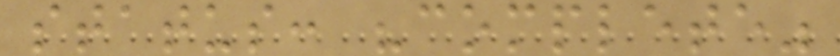status: "complete"
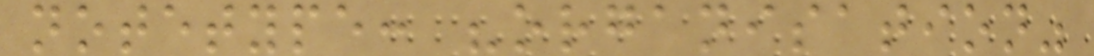notetype: "organisation"
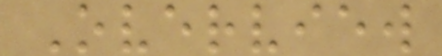Overview
